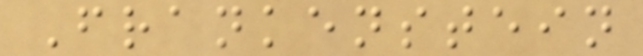Frankenstein
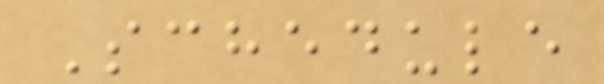Schedule
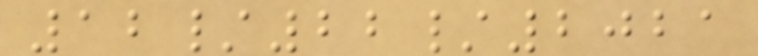12/22/2021
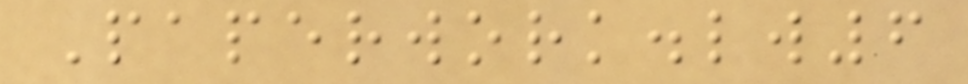Paperwork.lw6
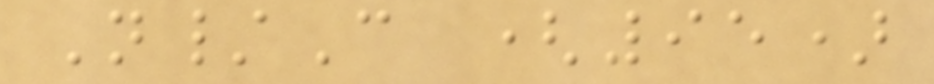N/C (95)
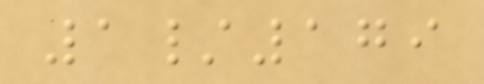1/179
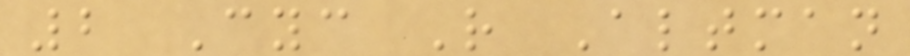2 Cyc R Altman
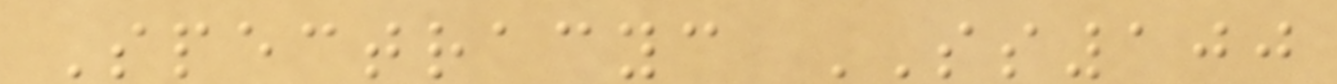Spectracyc SS100
